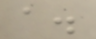a.
